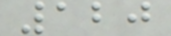120
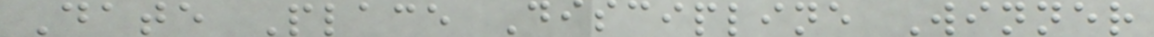Date Place Discipline Winner
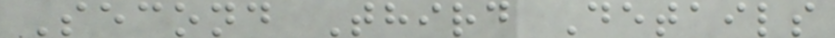Second Third Details
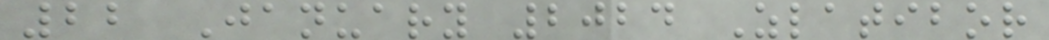22 January 2024 Zlatibor
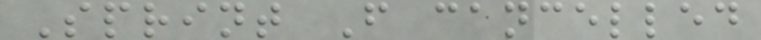Sprint F cancelled
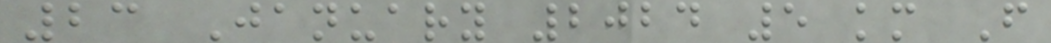23 January 2024 5 km F
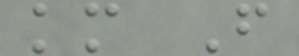km F
